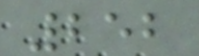252
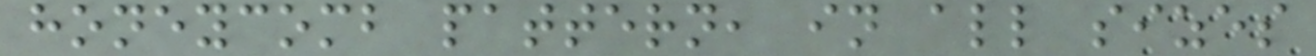honeycomb pattern, in all sizes
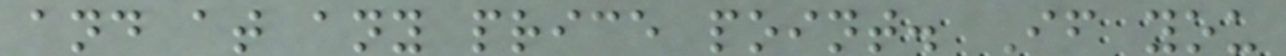and at any price point. If you
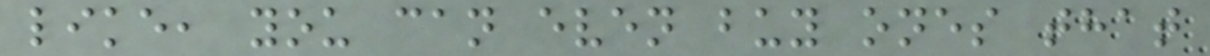like, you can even buy ones that
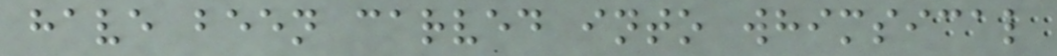have been carved into whimsical
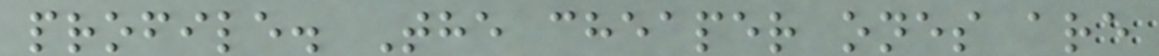profile. The cheaper ones are
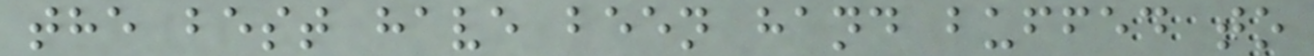the best have been hand buffed to
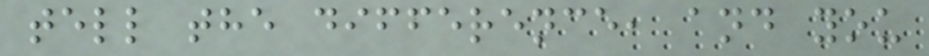tell the difference, and you
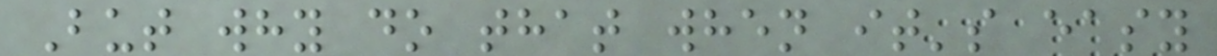But why do that when it's easy
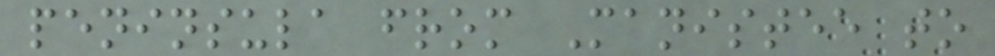peninsula from Manistee to
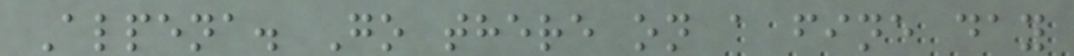Alpena. Go there on a fine day
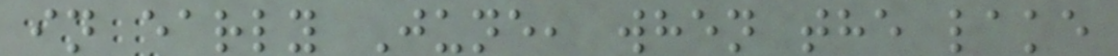in early June, when the lake
